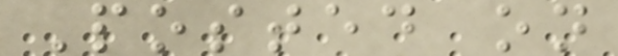Posted on
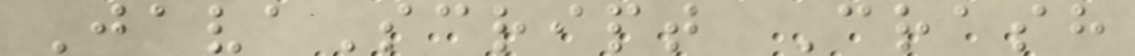JavaScript Crash
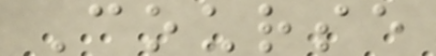Course
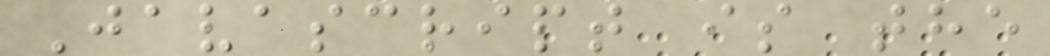Javascript is the
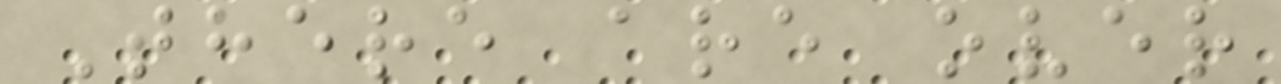There are over
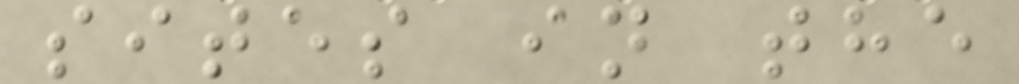sites in the
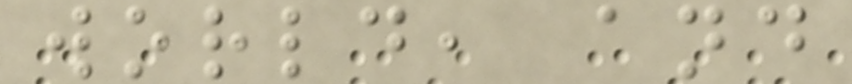world, and
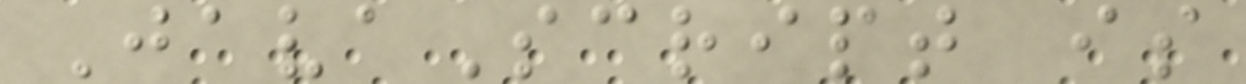JavaScript is
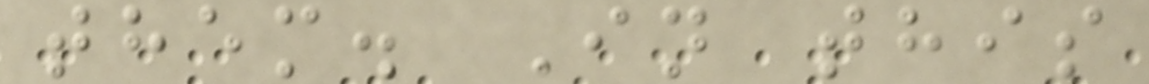them. In this
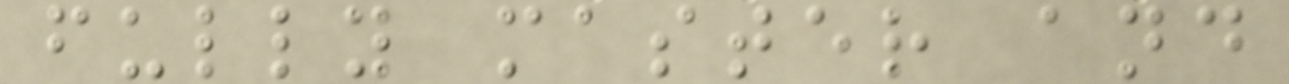fully master and
